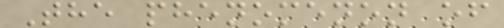The phenomenon of
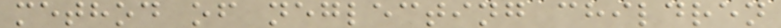method of neglecting children
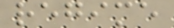regime
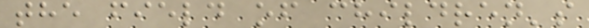the field of children's
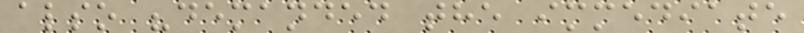also "demanded the immediate
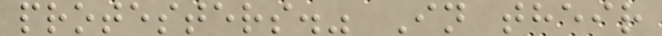protesters." In their
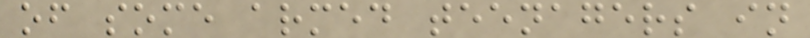of some armed teenagers in
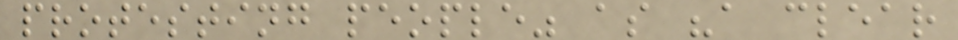protesting people" as "a clear
